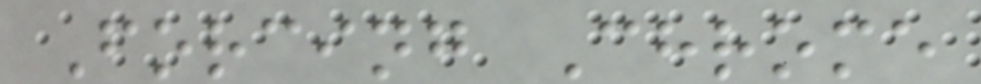Forcing Chrome
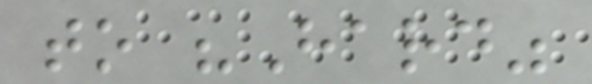to "Hard"
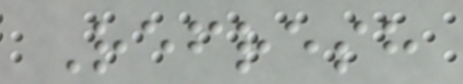Refresh
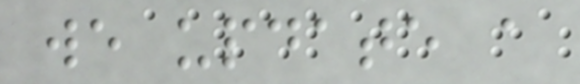we update a
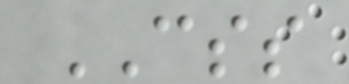CSS
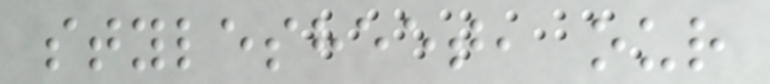stylesheet, our
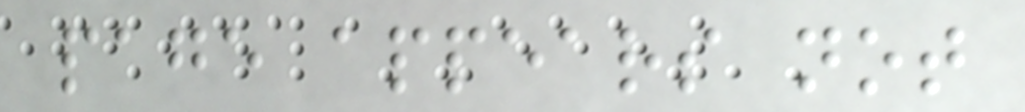page appears not
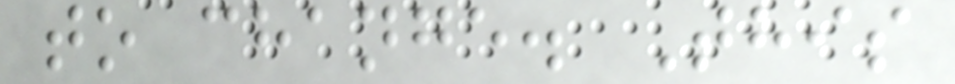to change. This
